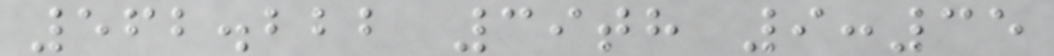562.222 39th 9:35
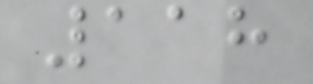118
